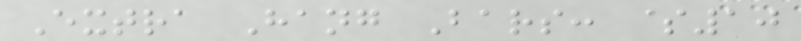Extra Hang Bars: $10
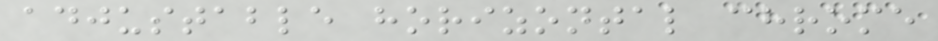adjustable horizontal chrome
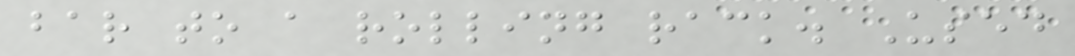bar to a rolling rack. Used
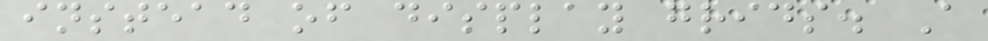instead of display grids. A
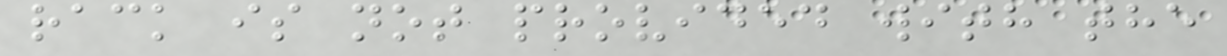rack is not provided with the
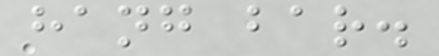hang bar.
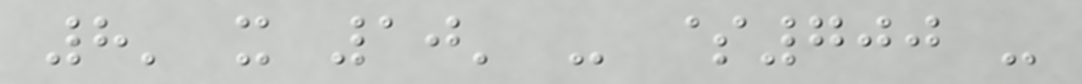8' x 10' - $700 -
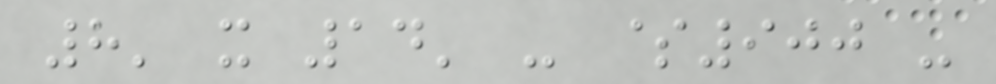8' x 14' - $900 -
